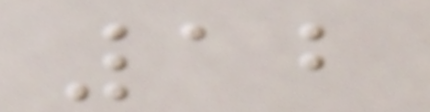12
